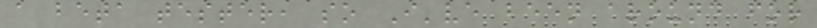a beta tester, so I've been around for
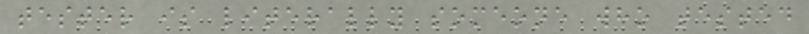tester is literally someone who tested
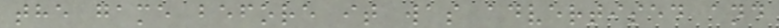the game before it was advertised and
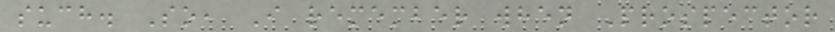such. So, I remember when Prospector
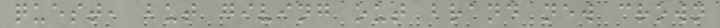quest, but giving out brand new crown
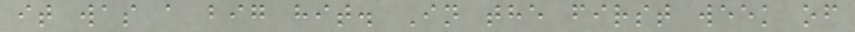it was a big hit. In the first week of
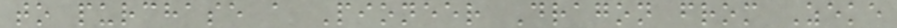to purchase a Pioneer Dragon from Zeke
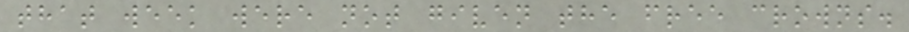that week were not given the free crowns.
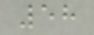58
